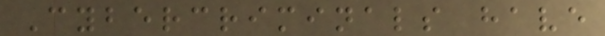Cybercriminals have
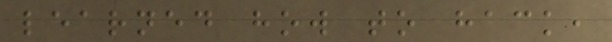learned how to hack,
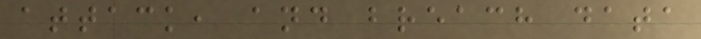attack, and breach data
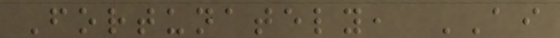Fortunately, AI
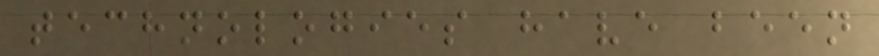technologies have been
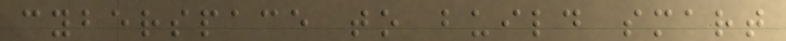cyberspace to build smart
